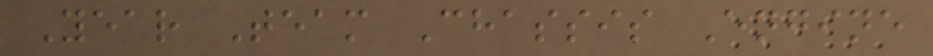Year Team Chassis Engine
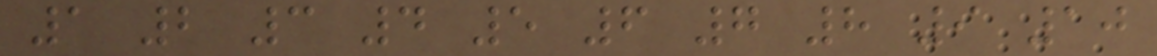1 2 3 4 5 6 7 8 9 10
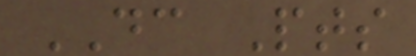DC Pts
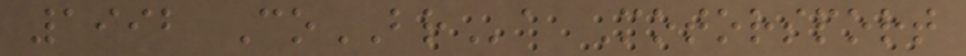1992 CoBRa Motorsport
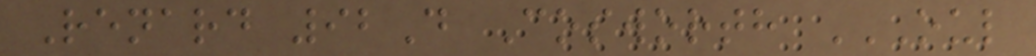Renard 92D Cosworth OUL
